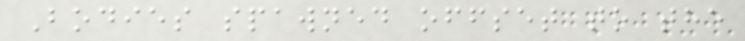Bodies spawned offset to the
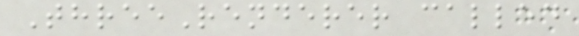ThreeRenderer called
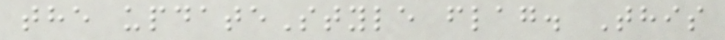the updateStyle flag. This
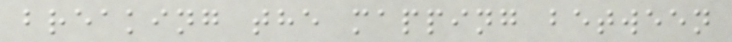breaking the mapping between
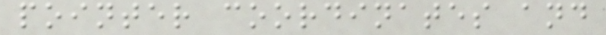pointer coordinates and
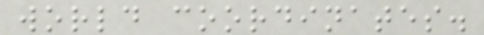world coordinates.
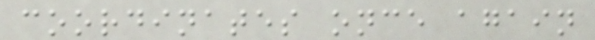coordinates once again
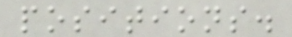positions.
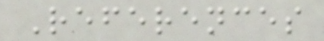References
